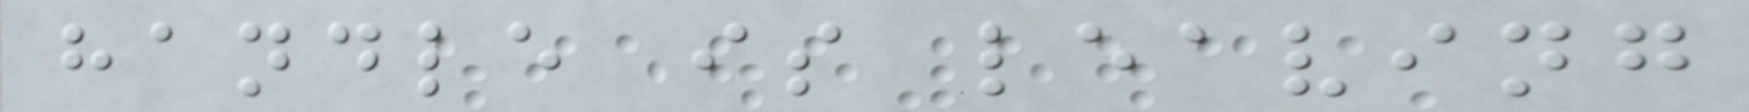handle is leaving
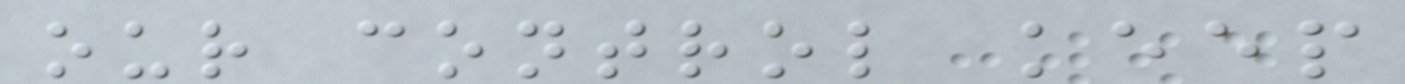our control keep
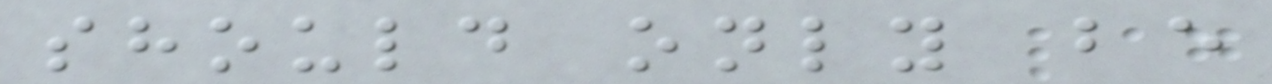should only be
